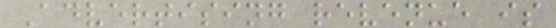Advertising revenue is
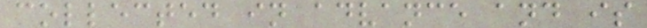collected in advance and is
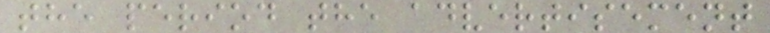the period the advertisement
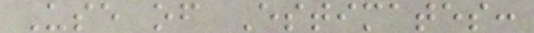Use of Estimates:
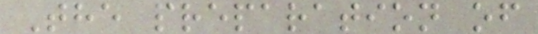The preparation of
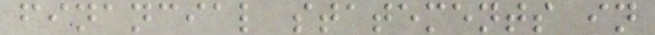financial statements in
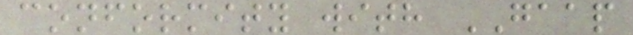conformity with GAAP
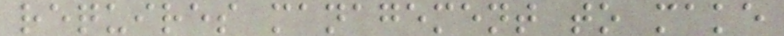requires management to make
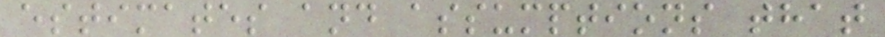estimates and assumptions that
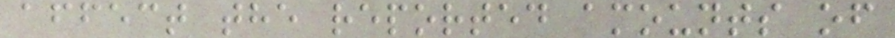affect the reported amounts of
